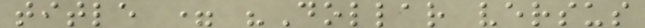title = "Dollar versus
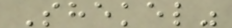Shekel"
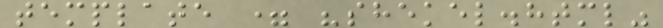template = "shekel.html"
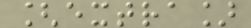[extra]
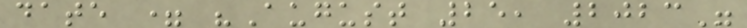date = "August 25, 2023"
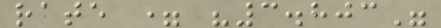rate = "3.803"
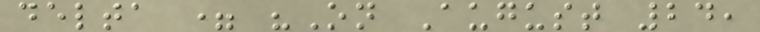delta = "On August 24,
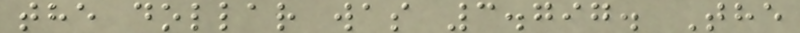the dollar was 3.797. The
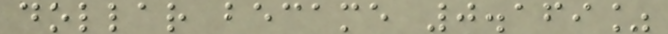dollar became 0.169%
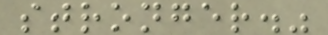stronger."
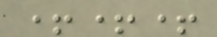+++
